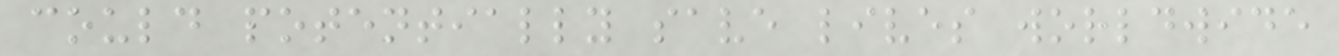could potentially save lives worldwide
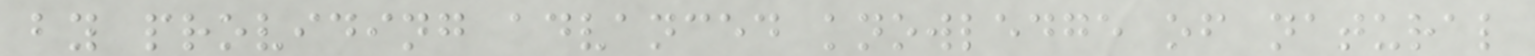by providing advanced knowledge of natural
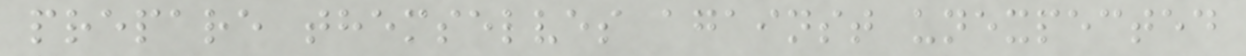prepare themselves against unexpected
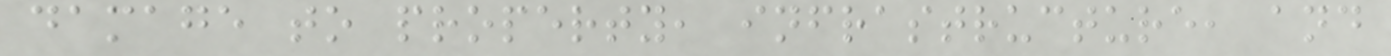damage to property, infrastructure, and
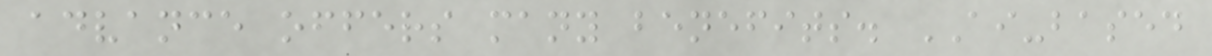advance offers many benefits. AI-based
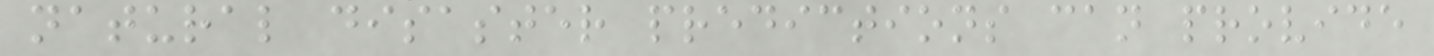natural disaster predictions can provide
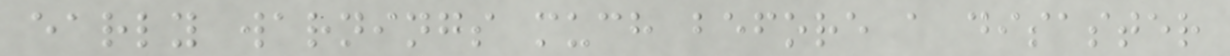early warnings much before a disaster
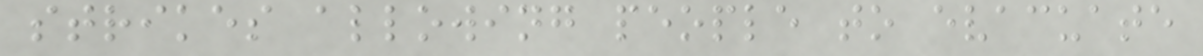strikes allowing people to evacuate
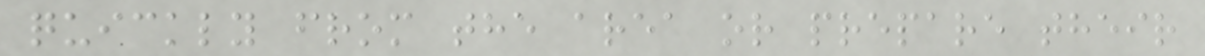quickly from the area or prepare their
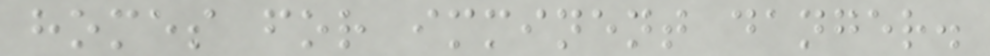homes for imminent danger.
